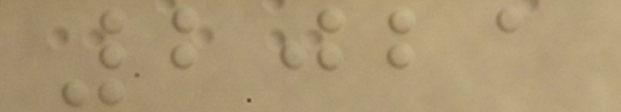2021
